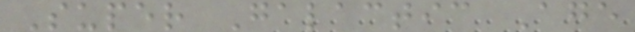Super Galactic Age
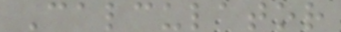Calculator
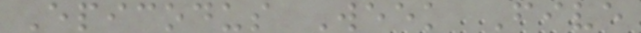Epicodus Week Five
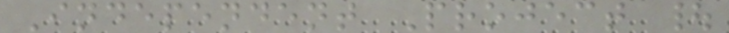Independent Project |
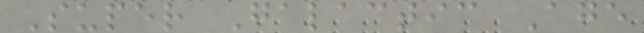Super Galactic Age
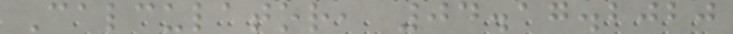Calculator, 04.17.2020
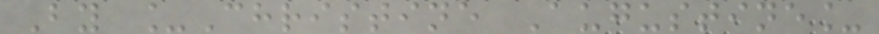By _Christine Augustine_
